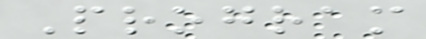Program
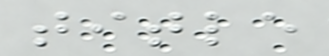title
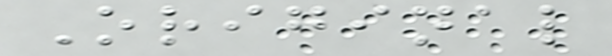Original
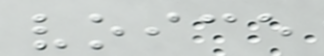voice
